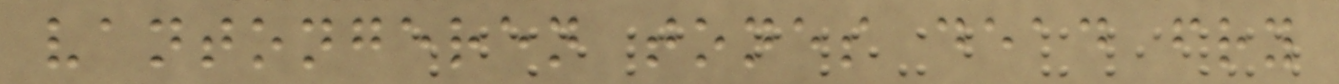vantongeren tones dead fry
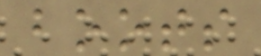boots
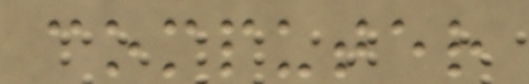computer
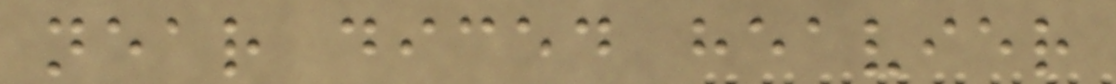near diced heavier
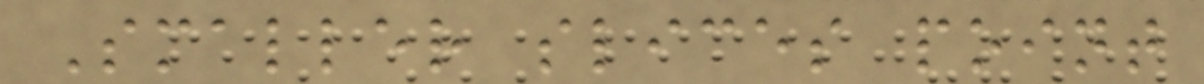Smaller slices point
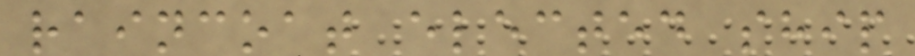raincoat elected ship
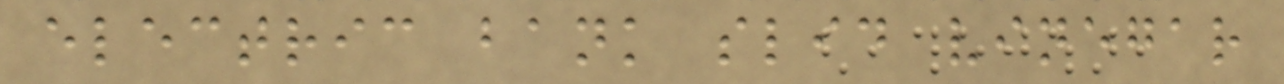electric bank slid vinegar
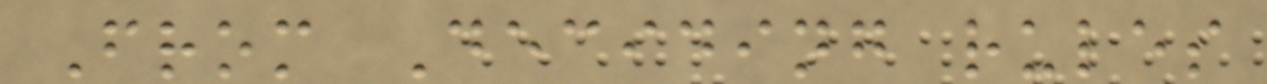From Deciding rules
